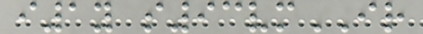i1y s93vmIR
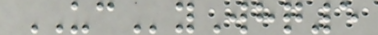UCyWhq5
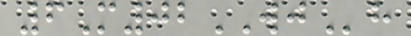6M02WJh
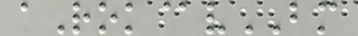aRok@vBM
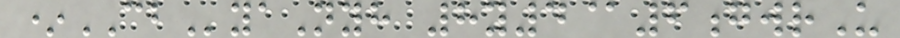*CByaNyh 8y4@6gwrU
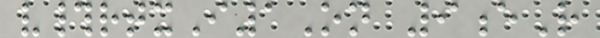v#rtxI1On 9eR
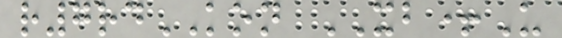r7rdKON XB+U
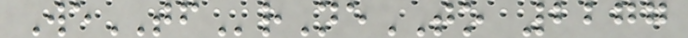WeTFrNeTO 2277
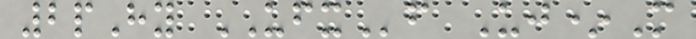2pHy UFXf Uj*M
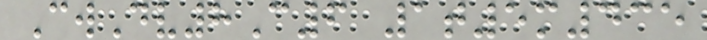CwDv8C6 1t5m435
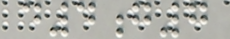d4g7
